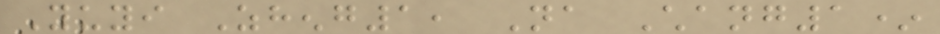Yuyi Zheng1, Na Chang1*
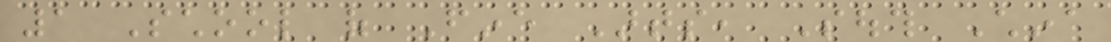1 School of Fine Arts, South China
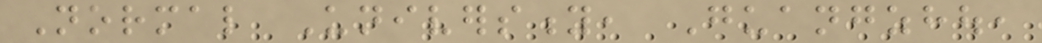Normal University, Guangzhou,
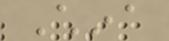China
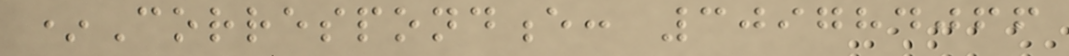*Correspondence: 309784066
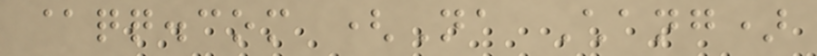@qq.com (Na Chang)
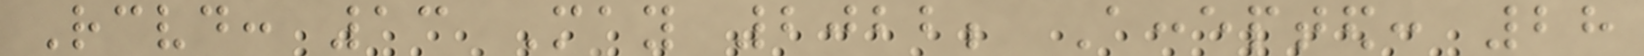Received: 13 May 2022; Accepted: 28
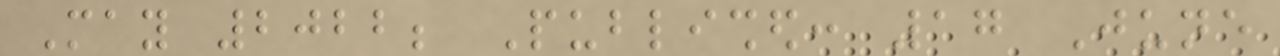May 2022; Published: 17 June
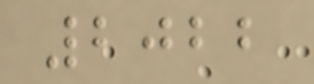2022
